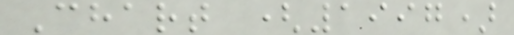Chart (1997)
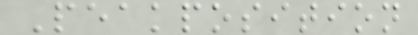Peakposition
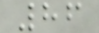86
